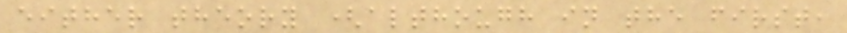either theory (although in the first,
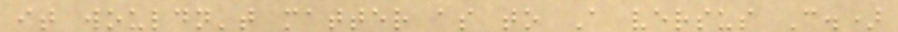it wouldn't matter as to A versus C.)
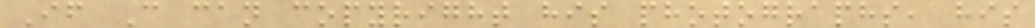If C can copyright his photographs, his
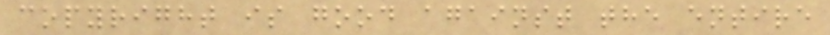copyright is good against the entire
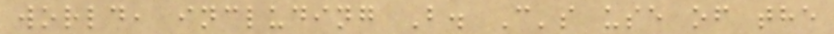world, including B. C's use of the
